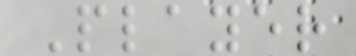Player
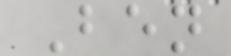Ben
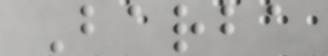Barba
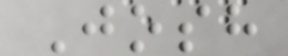Josh
